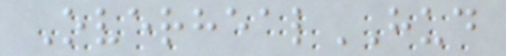OverhealHUD
